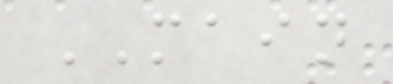MAIN
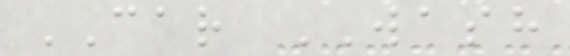CAR WASH
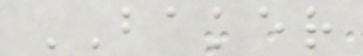BAKER
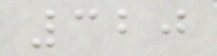320
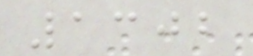1302
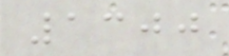1300
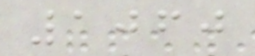1060
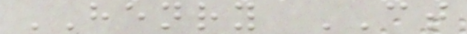HENRY CT
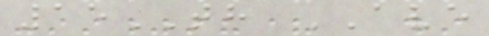15TH AVE
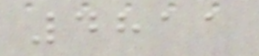4811
